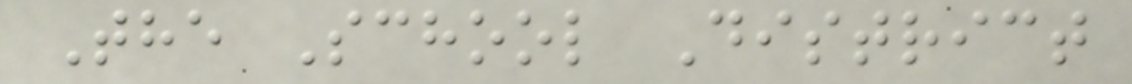The School District
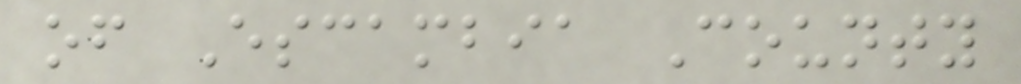of Escambia County
